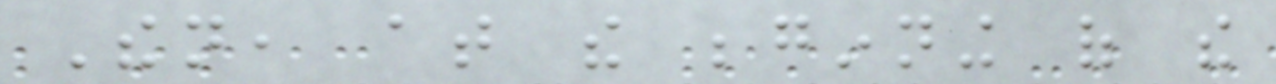Then, at the beginning of the
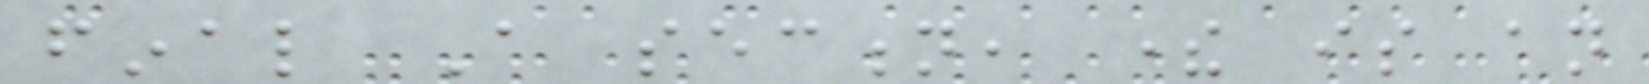final A section, there is an
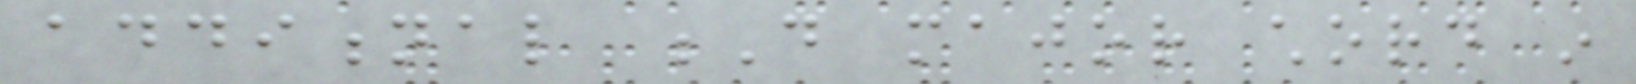additional D major chord in
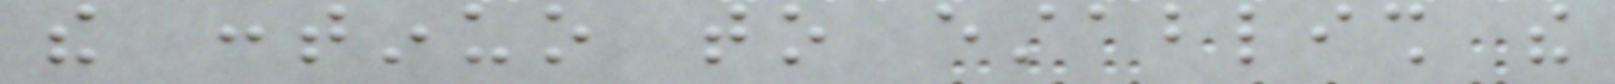the continuo to establish the
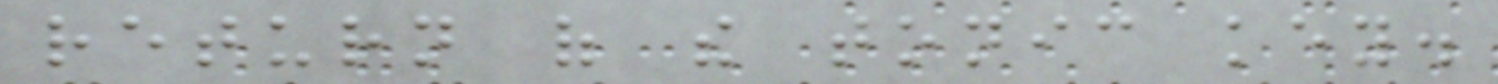return of the tonic key.
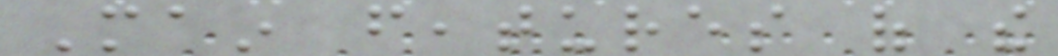Main features of the
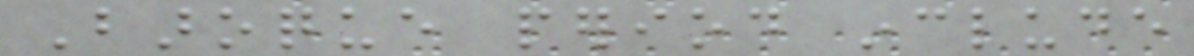Baroque period include
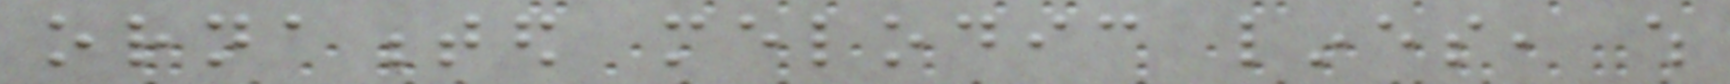ornamented melodic lines, which
